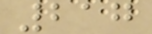217
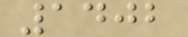1402
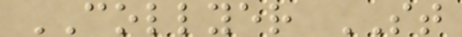COLLYER ST
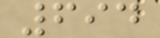694
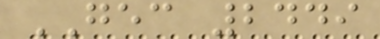GEC 2449
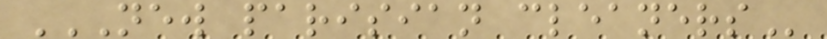NEW PARISIAN CLEANERS
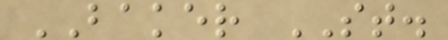BAKER ST.
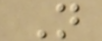N
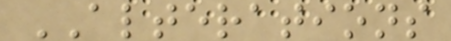ALTERATIONS
